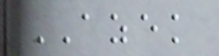AZEK
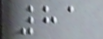81
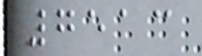7513
